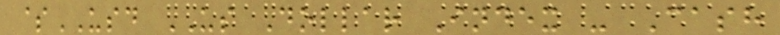$USD US Dollar Index - Cash
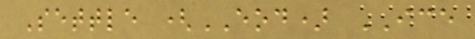Settle (EOD) ICE
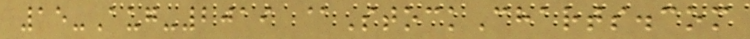15-Aug-2019 @StockCharts.com
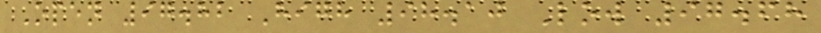Open 97.82 High 98.10 Low 97.68
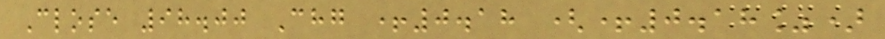Close 98.00 Chg +0.18 (+0.18%)
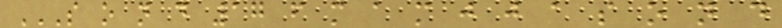S O N D 17 F M A M J J A S O N D
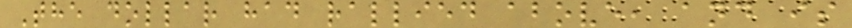The dollar had rallied above, and is
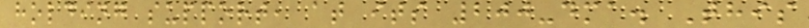holding support, at its 200-dma. This
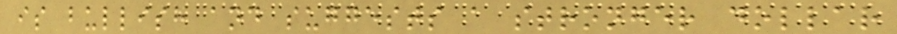is bullish and suggests a stronger dollar
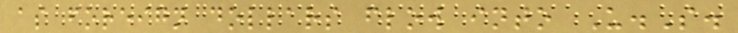as foreign dollars flow into U.S.
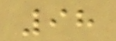98
